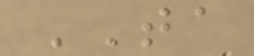TA
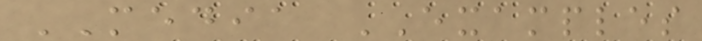MEDIA EXAMPLES
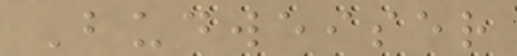Budweiser
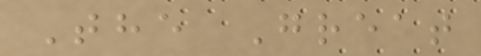The Great
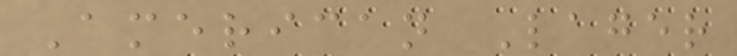American Lager
